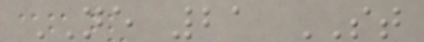NE 21 ST
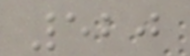520
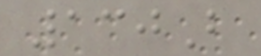130B
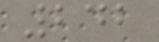242
